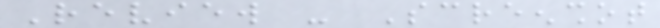Review - Screenshot
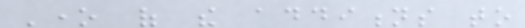One of the additions to
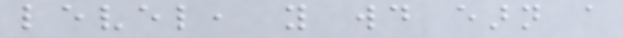level, you would earn a
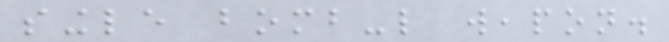single bomb-like weapon.
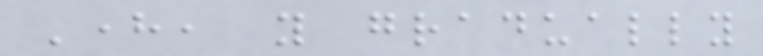Here, you gradually
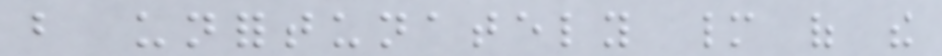but unfortunately many of the
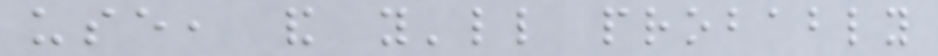use, and you'll probably
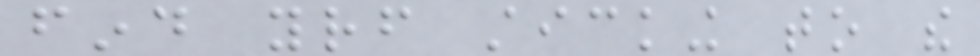find yourself sticking to the
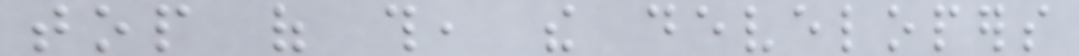top of this, the developers
